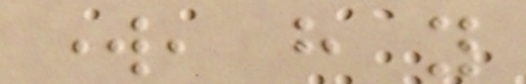work, have you
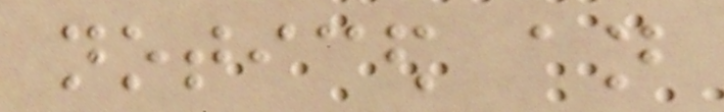noticed an
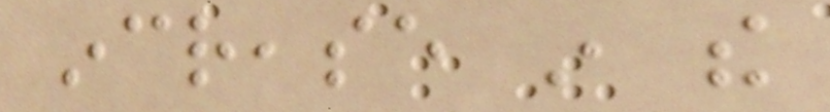increase in the
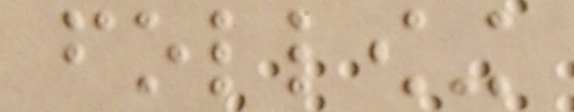following
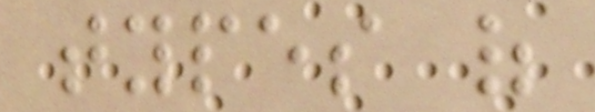types of
